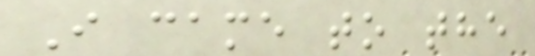I came to the
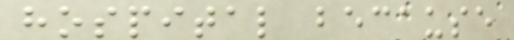hospital because
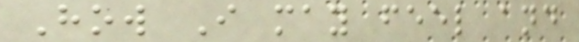How I may feel and
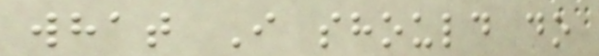what I should do
